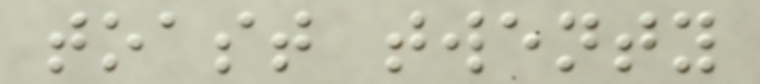toast twenty
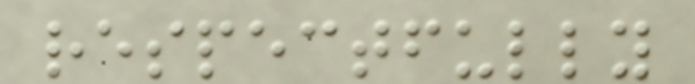respectfully
